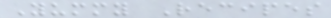Yummy Recipes
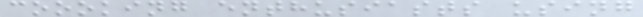coooking enthusiasts using
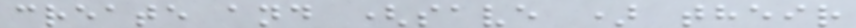create and (save ) their
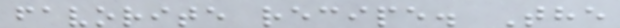favorite recipe. The
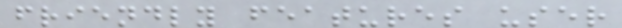friendly features user
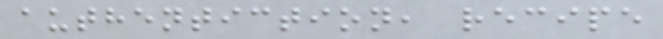authentiction, recipe
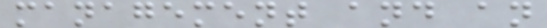management and an
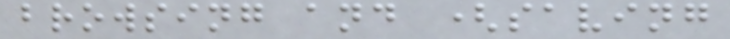browsing and (saving
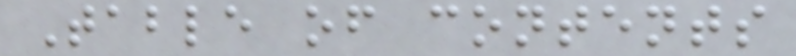Table of contents
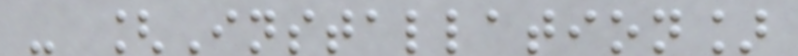- [Installation]
